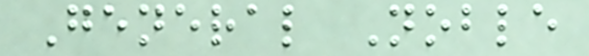General Noble
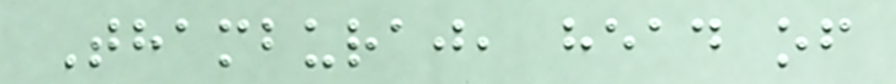Thamburaj, head of
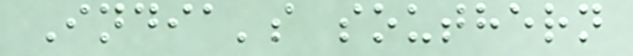India's southern
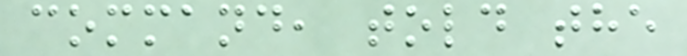command, told the
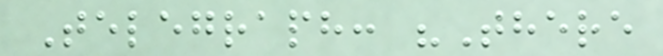Telegraph: "There
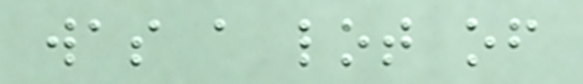was a lot of
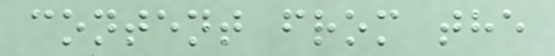content from the
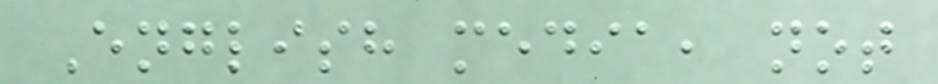English media, not
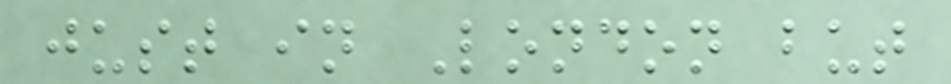just in London but
